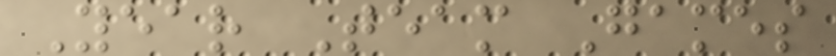Year Team Games
